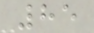85
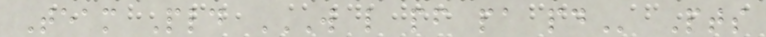Team Pld W L PF PA PD Pts
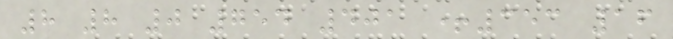8 8 0 754 401 +353 16
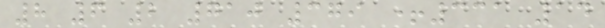8 6 2 710 379 +331 14
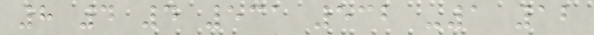8 4 4 531 532 -1 12
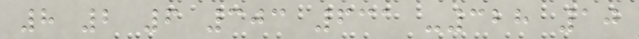8 2 6 303 631 -328 10
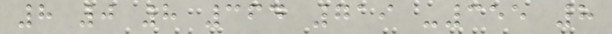8 0 8 364 719 -355 8
